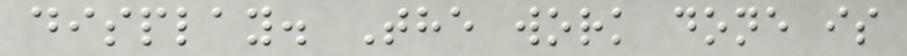display. The work done is
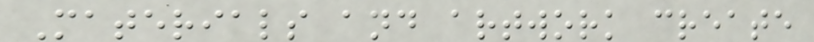Materials and artwork create
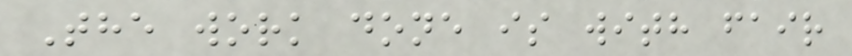The work done is with fair
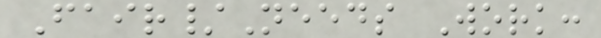Fair/Needs Work:
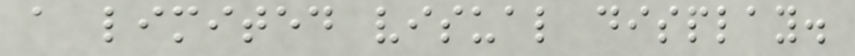a limited visual display.
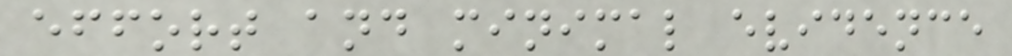effort and minimal evidence
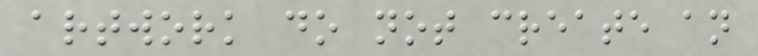artwork do not create an
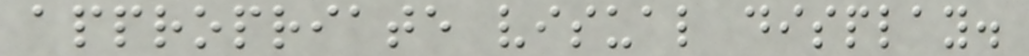appropriate visual display.
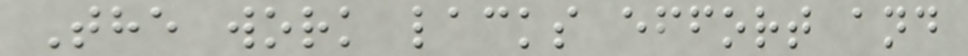The work lacks effort and
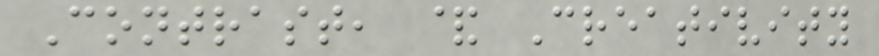Contrast, & Creativity
